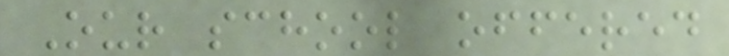Our school offered
